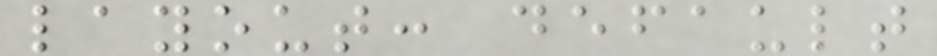layout: default
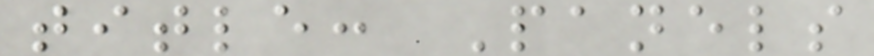title: Panels
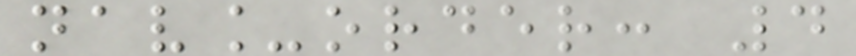nav_order: 4
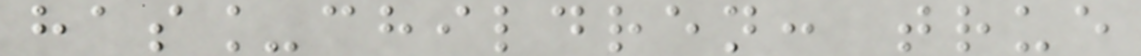has_children: true
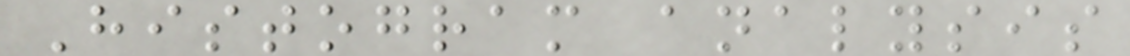Histogram analysis
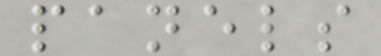panels
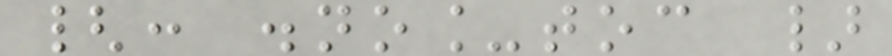{: .no_toc }
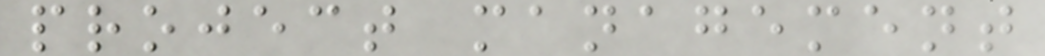project management
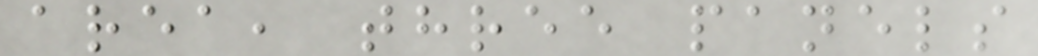area, three panels
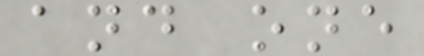and one
